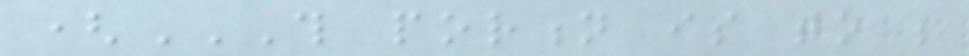(THIS PORTION IS TO BE
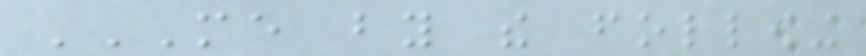ME BY THE FOLLOWING
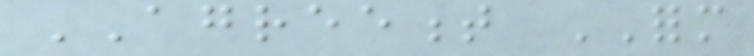AGREEMENT FORM
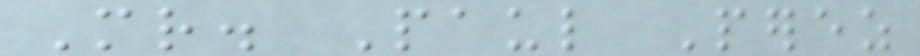Mr. Paul Perez
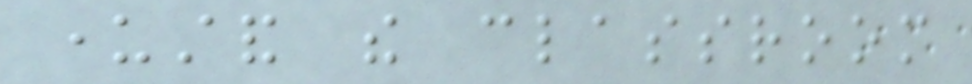understand the classroom
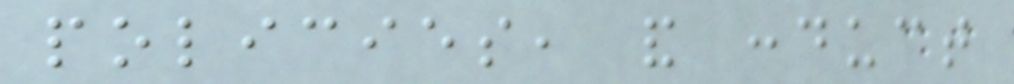policies, and conduct
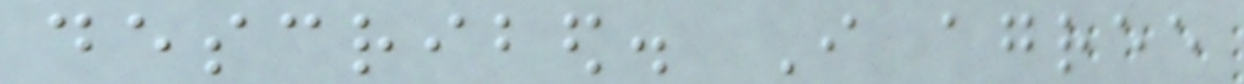described. I agree
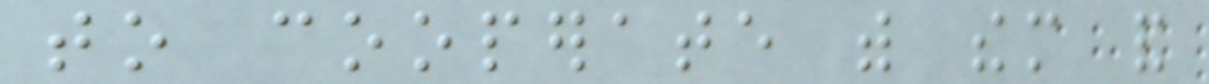to cooperate with them and
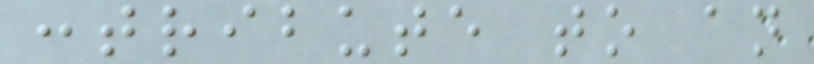contribute to an
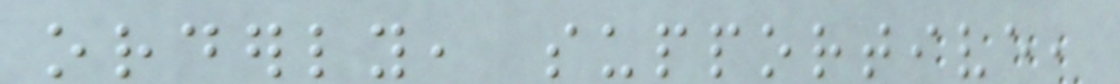orderly, supportive,
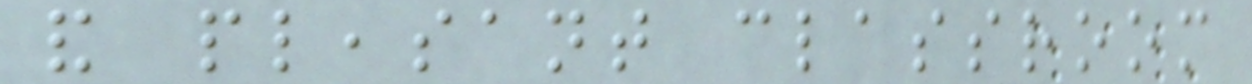and pleasant classroom
